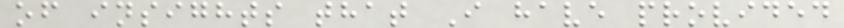of insights that I have provided
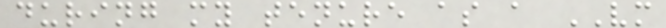during my tenure as a VM
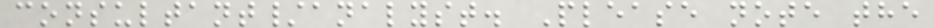consultant/analyst. Please note the
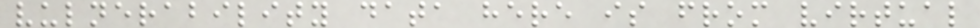vulnerability data here is from virtual
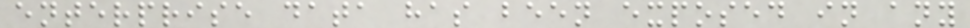enterprise data has been exposed in any
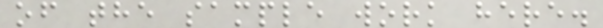of the sample work here.
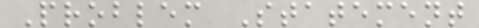Problem Statement
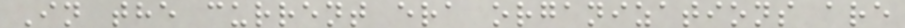In the current era organizations are
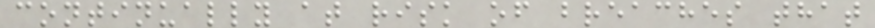continually at risk of breaches that
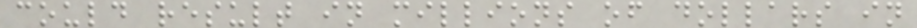could result in millions of dollars in
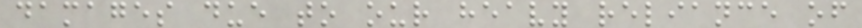damages due to our heavy reliance of
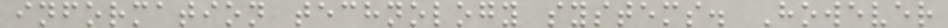information technology systems. However
